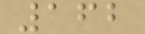162
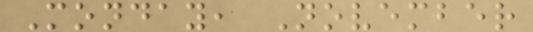Monday, November
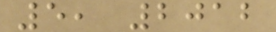5, 2012
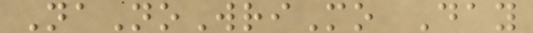NaNoWriMo Day
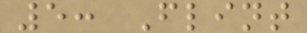5: Flint
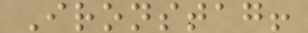Ironstag!
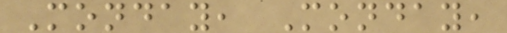Monday, Monday,
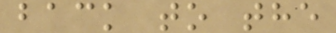back to the
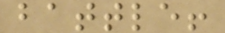battle!
